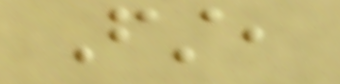First,
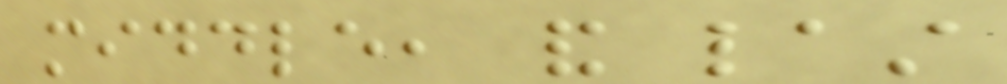middle, and last
